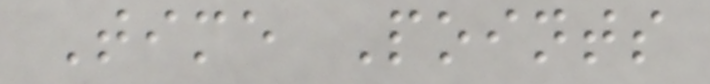Time Points
